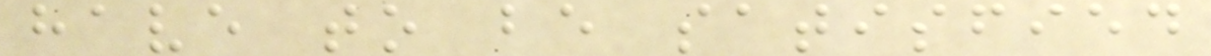have to be satisfied
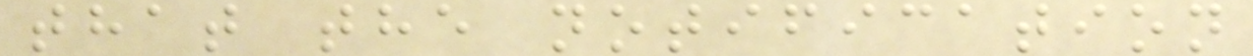that the notification
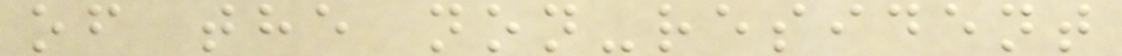of the non-resident
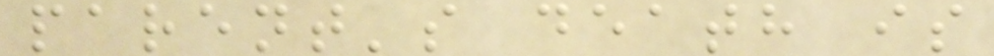parent's death is
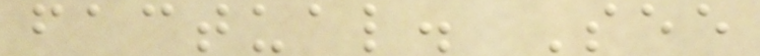factual. See
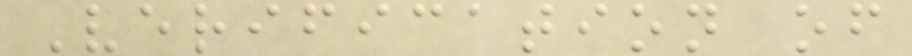Verification of
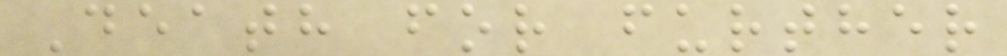Death for further
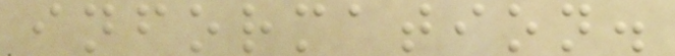information.
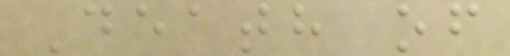Death of
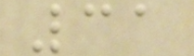31
